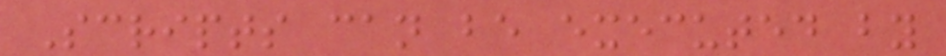Scripts can be executed by
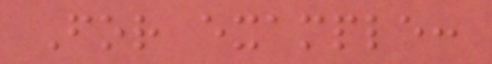For example:
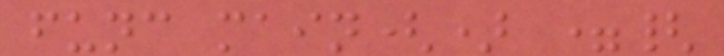func main() ={
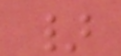}
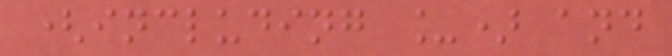(including _) and
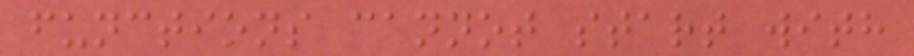functions cannot start with
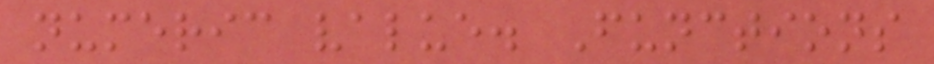numeric value. Functions
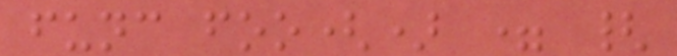func foo() = {
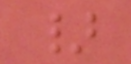}
